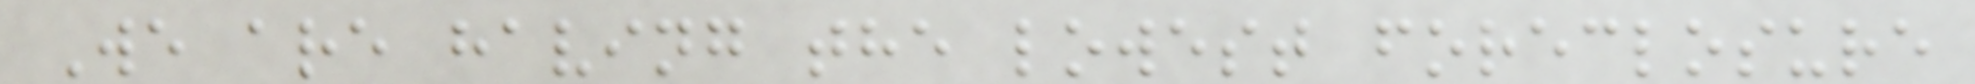We are having the lowest foreclosure
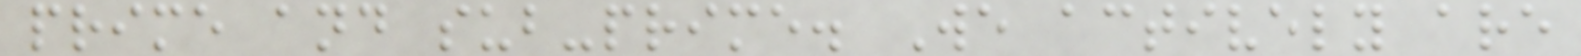prime and sub-prime. We actively are
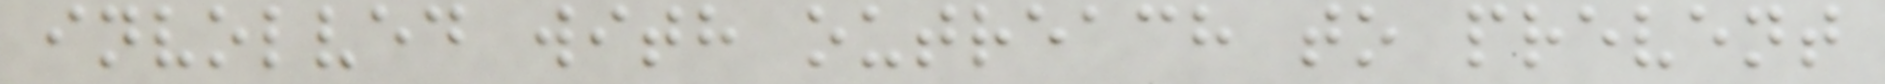involved with outreach to prevent
